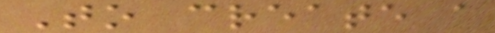To create a
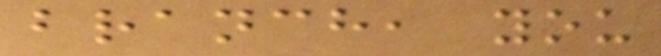branch, you
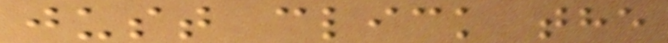just click the
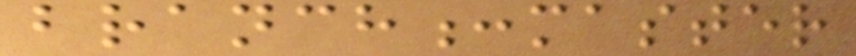branch:master
